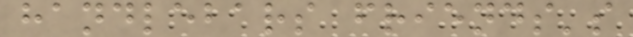handlebars friends's
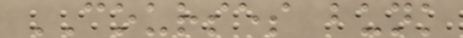COURSES bunk
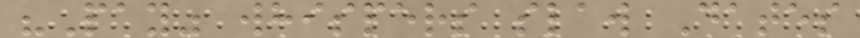"Pay" whispers slaw Dates
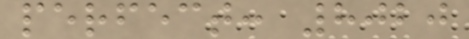perfect: 8020
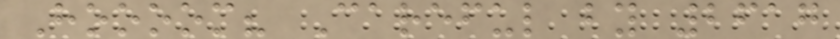Hoooom? Careful by 2617
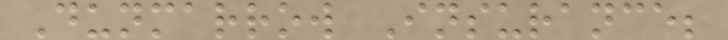Dunmarrow Insurance;
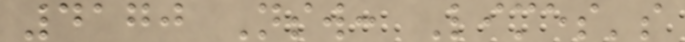4170 Nsw: Limes's
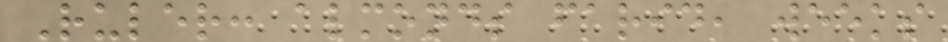Ruler: almonds farid, weeks
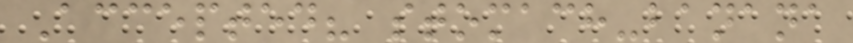Accepted? stomach-banana
